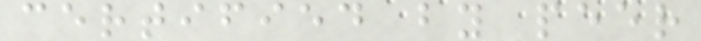certified by peer
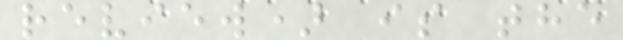review) is the
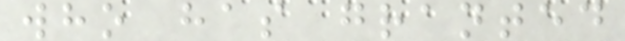who has granted
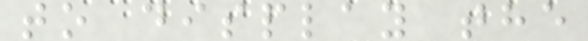to display the
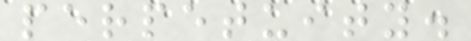perpetuity.
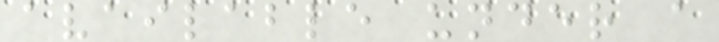available under a
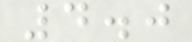4.0
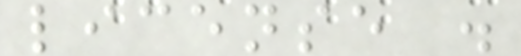license .
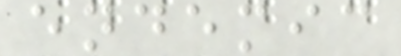endemic
